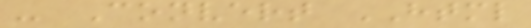- Convert HTML
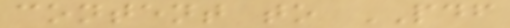content to PDF
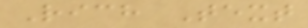Rich Text
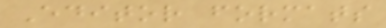Editor formats
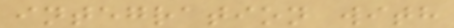integration with
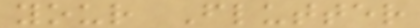your Flutter
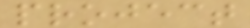project
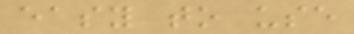easy to use
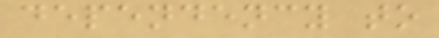dependency to
